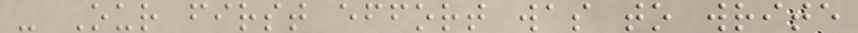- Our first effort was to write
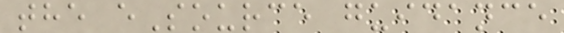the eSource guidance
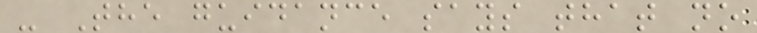- The guidance says that no
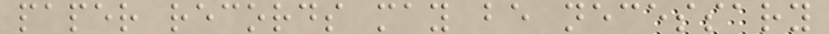paper records may be necessary
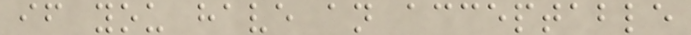if you have an acceptable
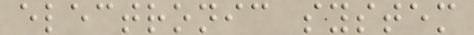electronic system
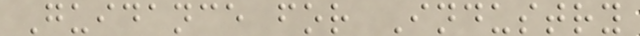Guidance for Industry
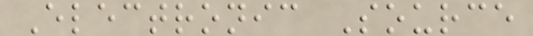Electronic Source
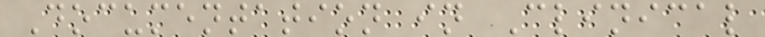Documentation in Clinical
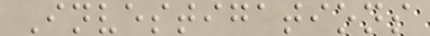Investigations
